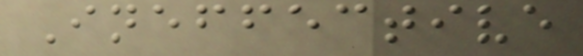Ineffective
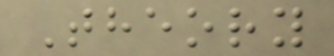Theory
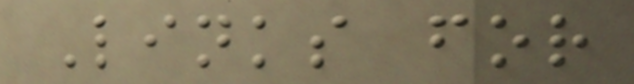Links for
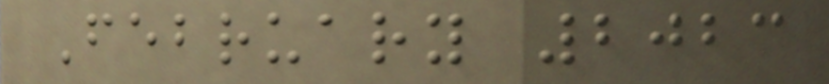February 2023
